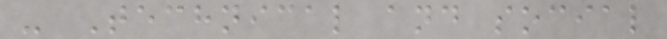- Technical and social
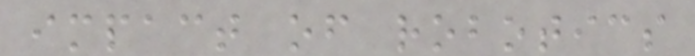impact of robotics
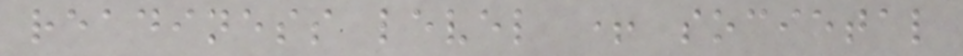readiness level + societal
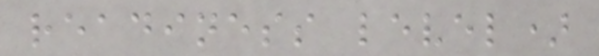readiness level)
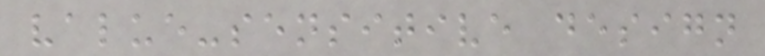value-sensitive design
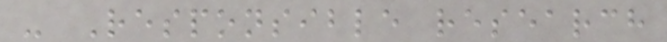- Responsible research
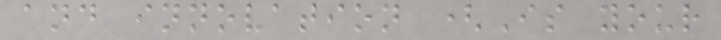and innovation (Is your
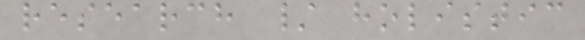research / holistic
